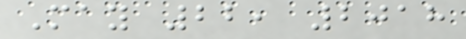May 22, 2018
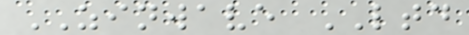ZINWAVE LTD
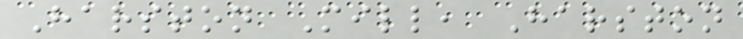Harston Mill, Harston
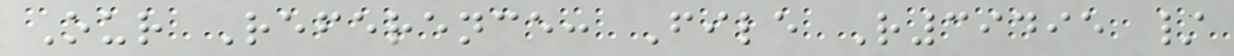Our Reference: File R39495 /
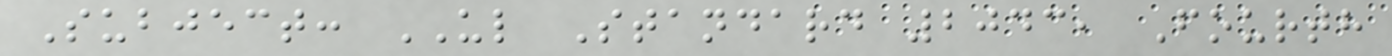Subject: UL Standard 2043, Fourth
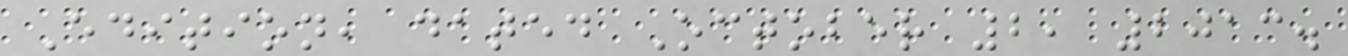Edition, dated October 2, 2013.
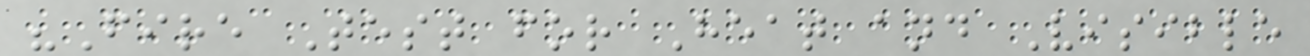"Fire Test for Heat and Visible
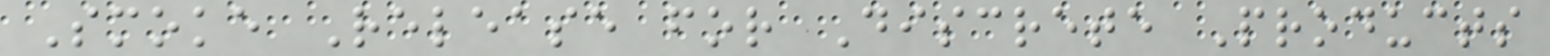Smoke Release for Discrete Products
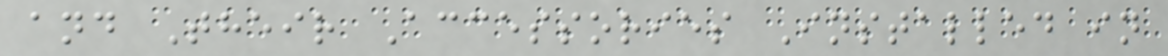and Their Accessories Installed in
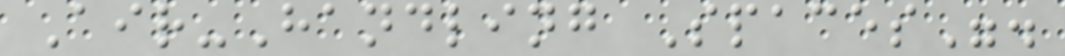Air-Handling Spaces".
